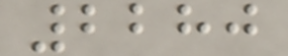2280
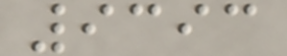9393
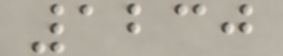1230
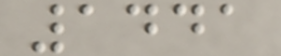1441
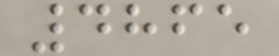4865
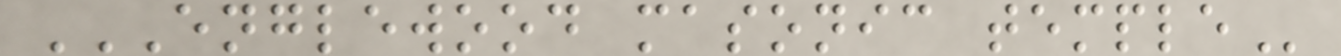ENGLEWOOD MASONIC TEMPLE
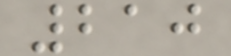210
